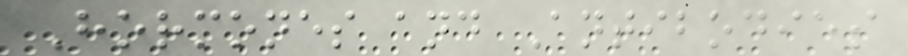Hormones and Antibodies
